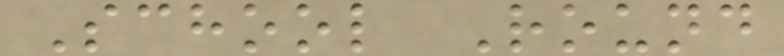School Round
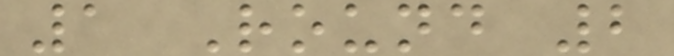1 Round 2
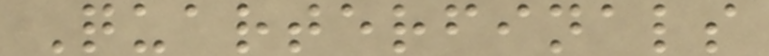Quarterfinals
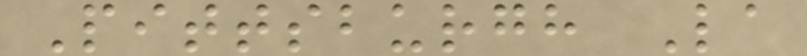Pittsburgh La
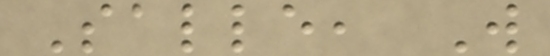Salle, W
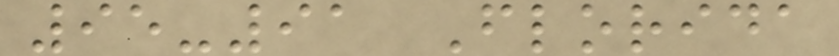95-91 Florida
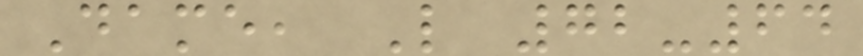Dame, L 72-64
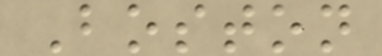Boston
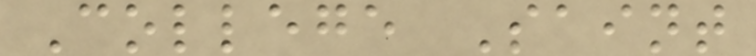College Saint
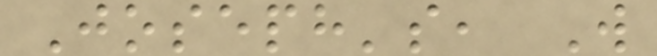Joseph's, W
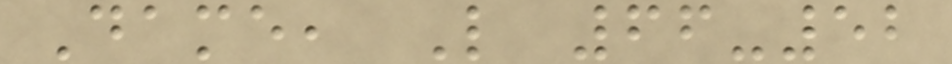Dame, L 66-52
